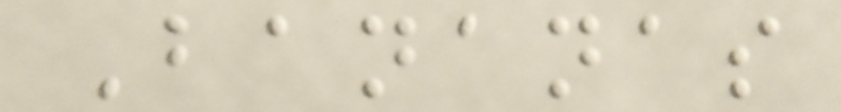Bananas
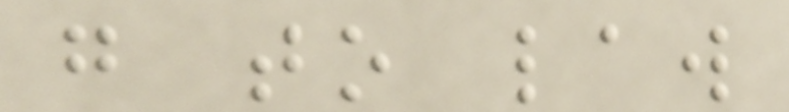go to law
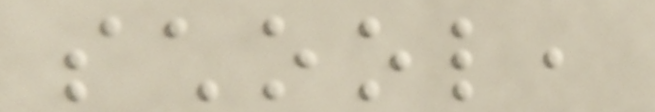school,
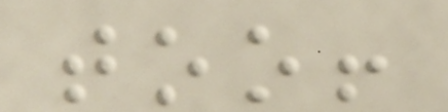too!
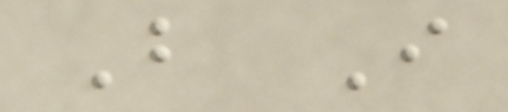But I
